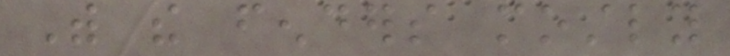With the fenders mostly
